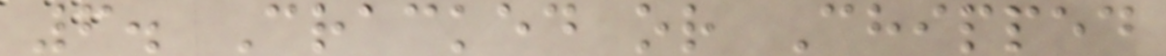6. Cracked or Chipped
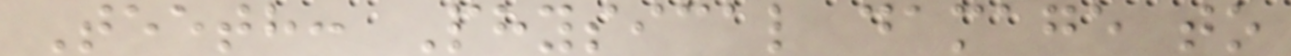Teeth: Physical damage to
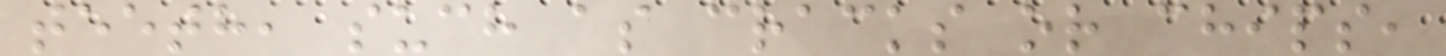teeth, such as cracks or chips,
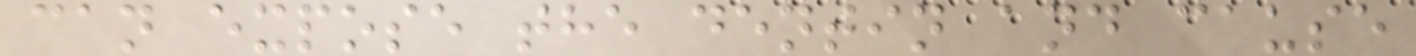can expose the dentin and cause
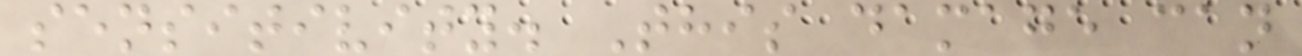sensitivity. This damage can
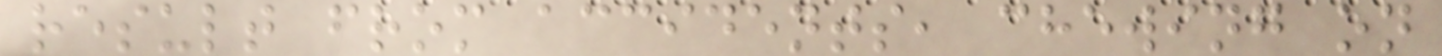result from accidents, chewing on
